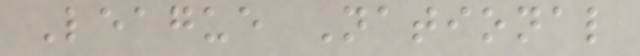League National
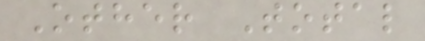Other Total
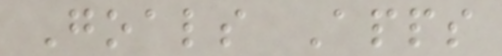Goals Apps
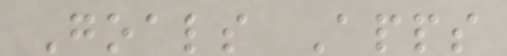Goals Apps
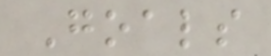Goals
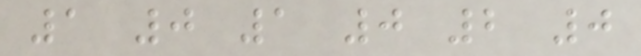1 0 1 0 2 0
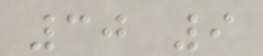30 9
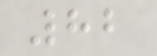82
